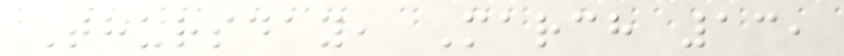Thursday, March 13,
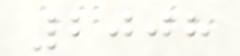2008
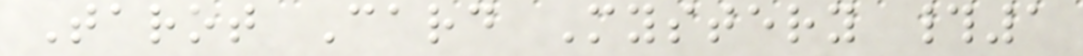Tarot Card Mystery #1
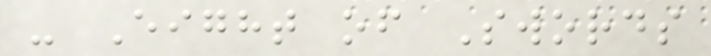- Eight of Swords
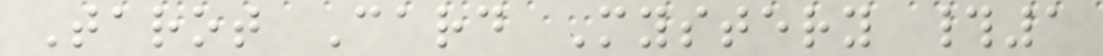Tarot Card Mystery #1
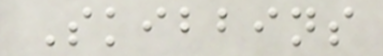Skibbins
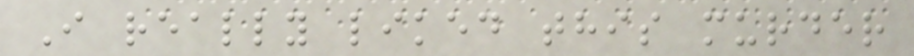I really liked this murder
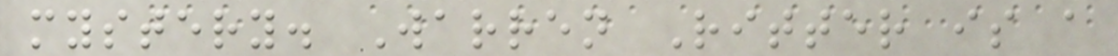mystery. Warren Ritter is a
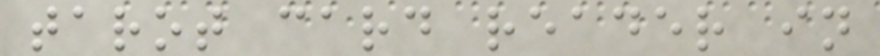tarot card reader in
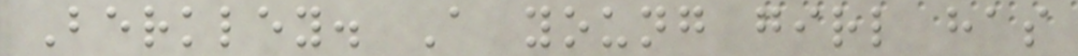Berkley. A young girl has
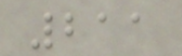211
